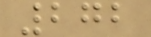272
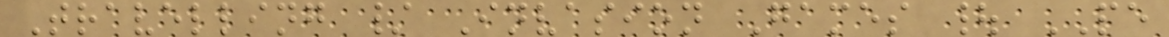Travelling / Invasion Games | PE
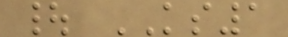| KS1
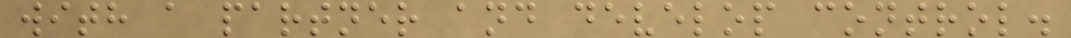with a partner and develop control.
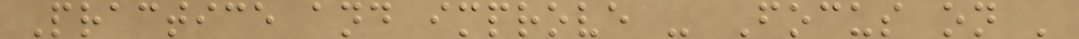Practice and improve - Focus on '
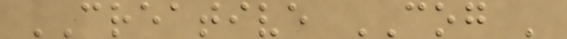CREATIVE COG '
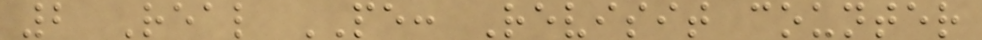2 Real PE: Revisit counter
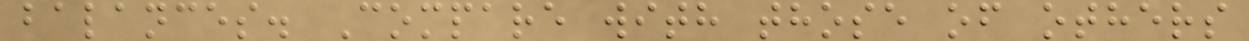balances. Compare with those of others
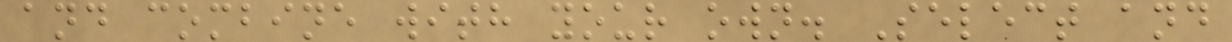and combine with your own. Select and
